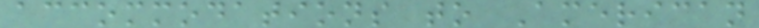accommodations to American
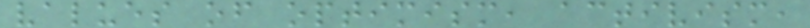values of optimism, activism,
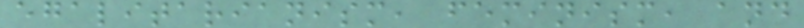egalitarianism, feminism, and
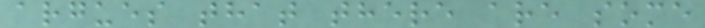argues that there are some
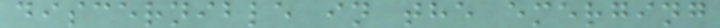discernible in the emerging
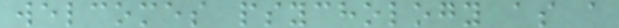welcomes psychology as a
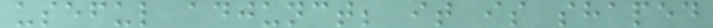useful adjunct; it is shaped
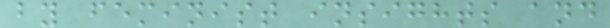by feminist insights and
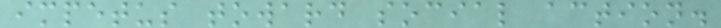impetus toward social action.
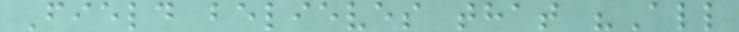Field believes that "All
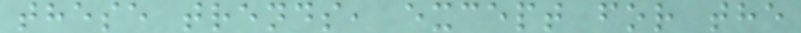these trends, except for the
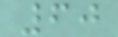60
